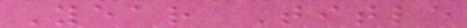Year Title
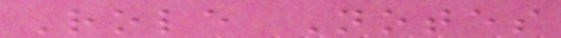Role Notes
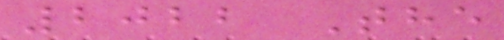2022 The
